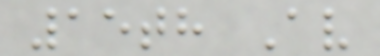15th Av
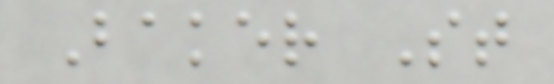Baker St
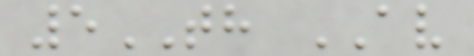5TH AV
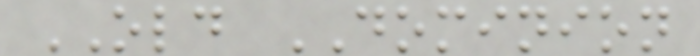OLD DOMINION
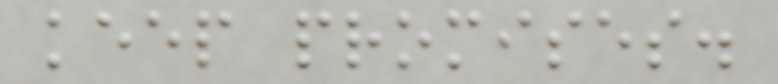keep promises.
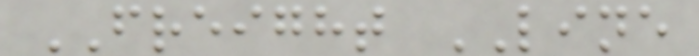FREIGHT LINE
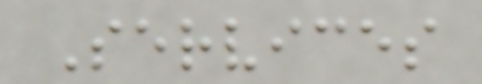Services
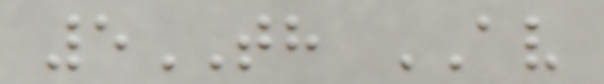5TH AV
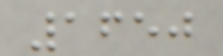1650
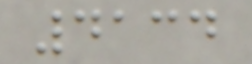4134
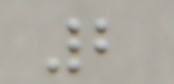2
